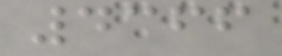4366
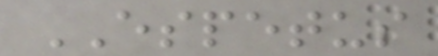ESPETUS
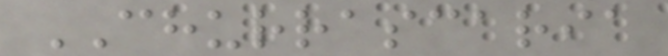CHURRASCARIA
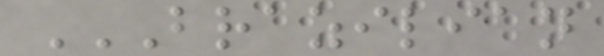BRAZILIAN
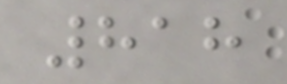818
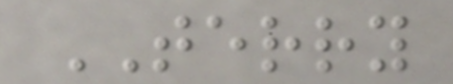TERRY
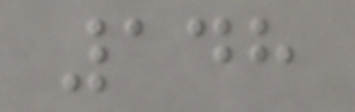148
